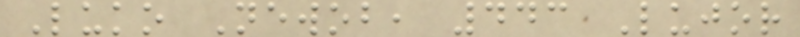Luko Newob, 443 Lujor
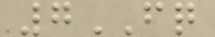7FQ
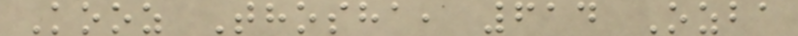Kooz Thosha, 614 Ozba
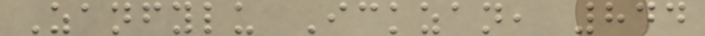Zanfylu Ickzan, 844
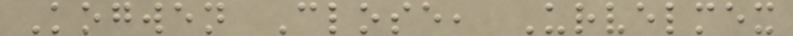Kogwen Close, Urvelmex
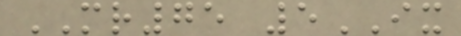MR75 5IX
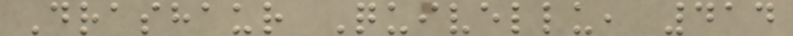Drashaur Quivellu, 414
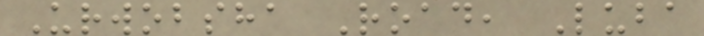Urwobsha Road, Luba
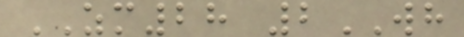ZM28 2WH
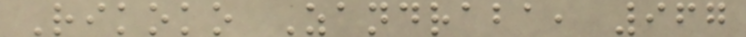Rikoko Zandraba, 967
